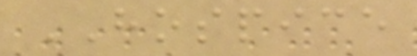HOSPICE
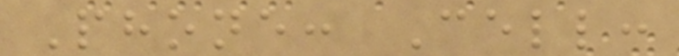Phone: Cell:
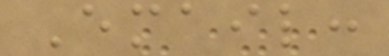Email:
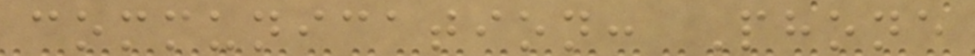communication: Phone
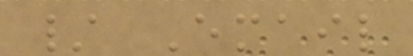/ Email
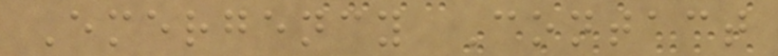Emergency Contact
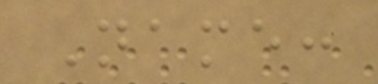Name:
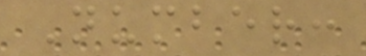Number:
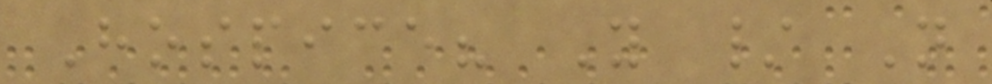Hospice? Y / N
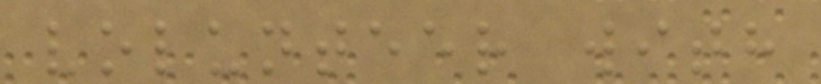volunteer with
